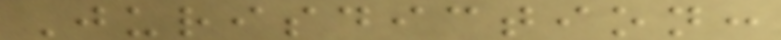Jurisdiction:
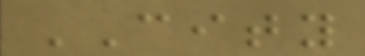CITY
